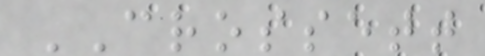CROSSETT
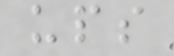ups
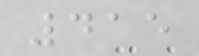415
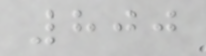800
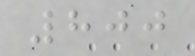800
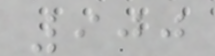900
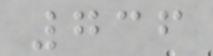736
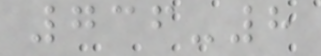736-8
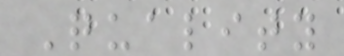Quality
